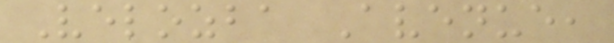Velozba Avenue,
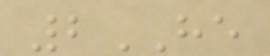2HE
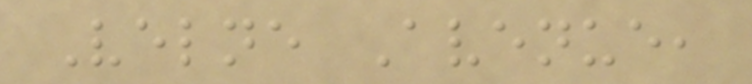Velne Avenue,
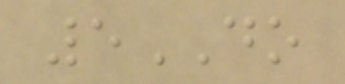5DO
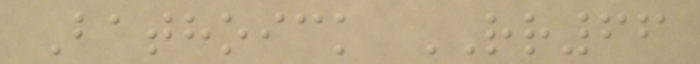Bathoick RR66
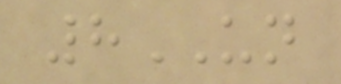8UN
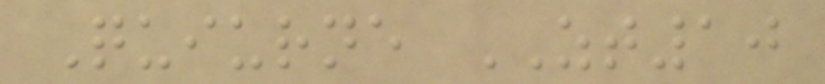Quiurne ZT10
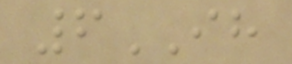6IH
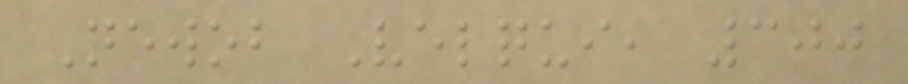Newob Velqui, 300
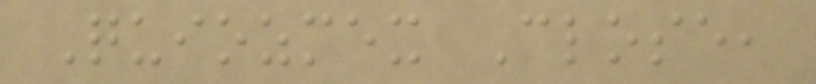Quiozmex Close,
